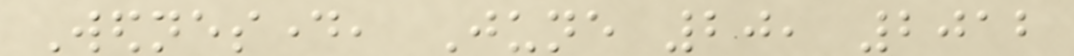Wednesday, June 20, 2012
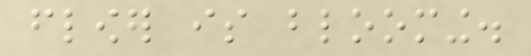flower is blooming.
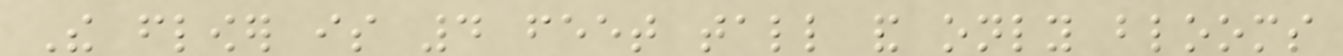The flower is 4 feet tall and only blooms
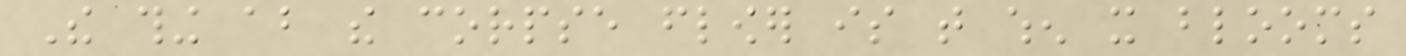The thing about the corpse flower is that when it blooms
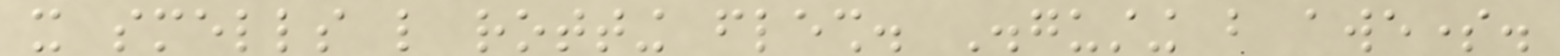it smells like rotting flesh. Disgusting but awesome.
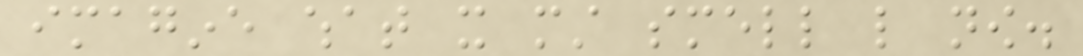imagine what it must smell like now.
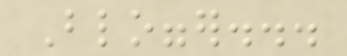Blogger...
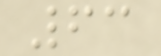63
